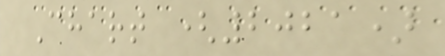Chart (2021)
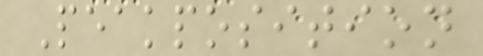Peakposition
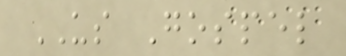US Gospel
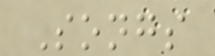Songs
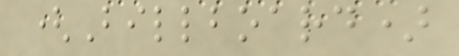(Billboard)
